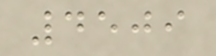4509
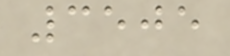3505
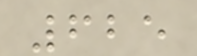625
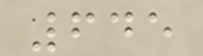645
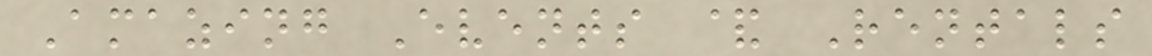Amazing Events & Rentals
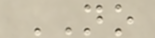NO
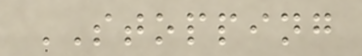STOPPING
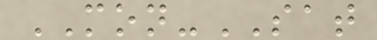MON-SAT
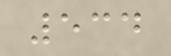534
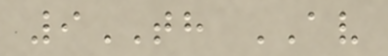9TH AV
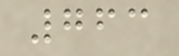763
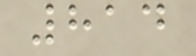814
